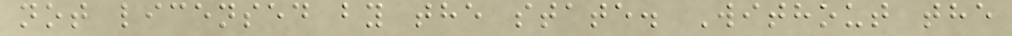not licensed by the state. Without the
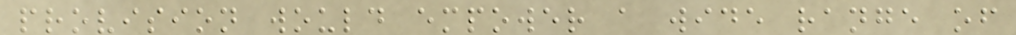provision would empower a wide range of
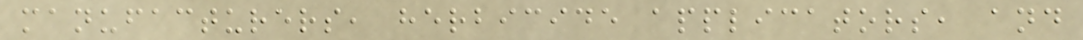manufacturers, herbicide applicators, and
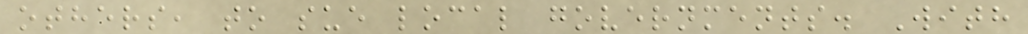others, to sue local governments. With
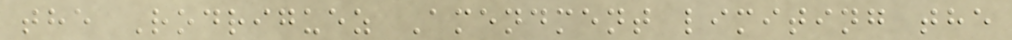the Rodriguez Amendment limiting the
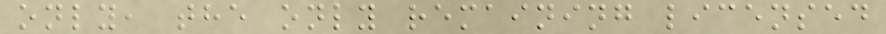only, the only remaining licensed
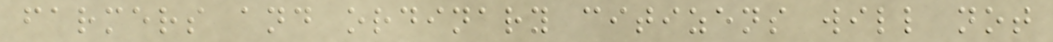farmers and ordinary citizens will not
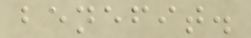benefit.
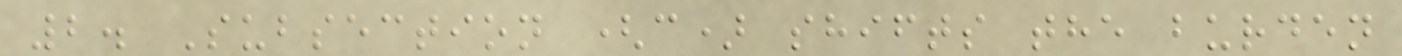2. Subsection (c) shifts the burden
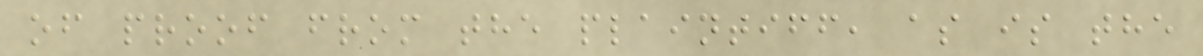of proof from the plaintiff, as is the
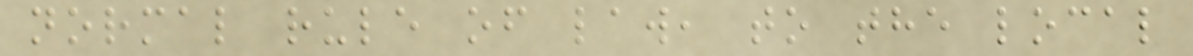normal rule of law, to the local
